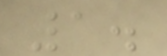1.
